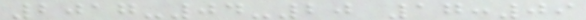2017-04-20 17:09
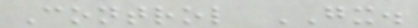Control GX.
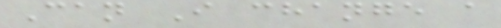Can I change a
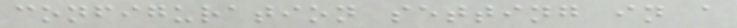configuration setting in a
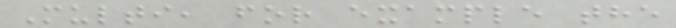Multi, for example the
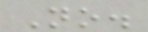No.
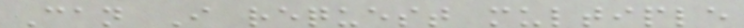Can I request multiple
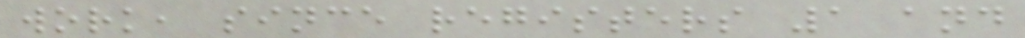work, since registers 1 and
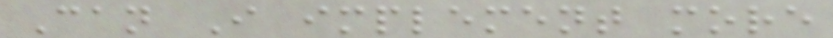Can I implement more
